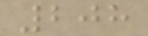208
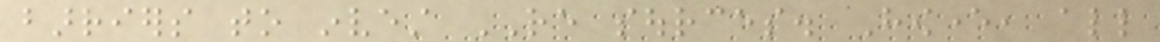barriers to invest RE sources. However, all
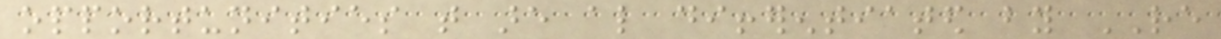opportunities that are also differentiated by RE
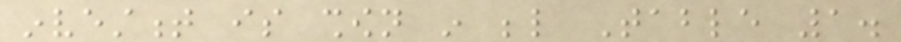investment is shown in below Table 1.
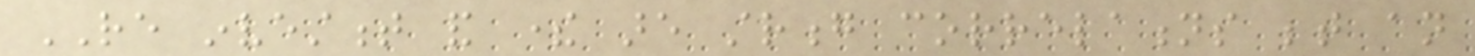RE investment and there are strong correlations between an
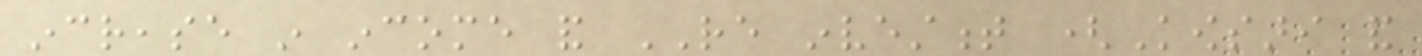increase in income and RE investment (Kowsari and
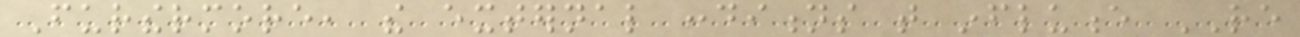Furthermore, the external conditions that influence RE
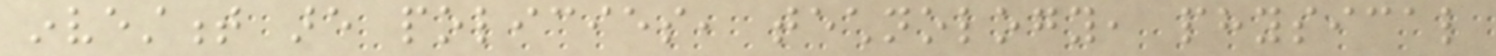investment are policies, technology, physical
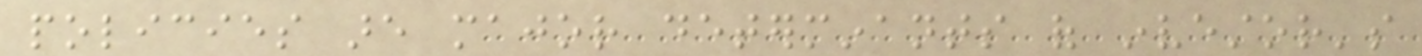policies are major determinants of investor's
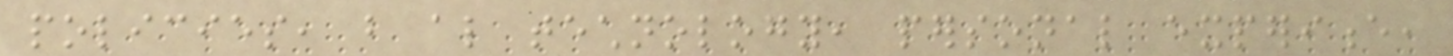policies, but also technology, personal experience,
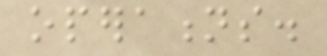operations.
